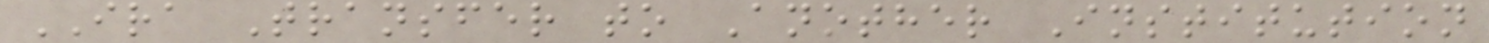IRA Transfer to Another Institution
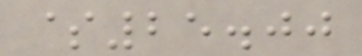$25.00
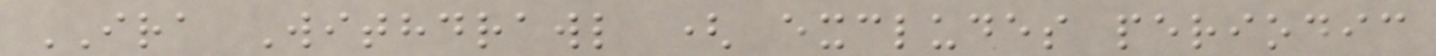IRA Withdrawl ( excludes periodic
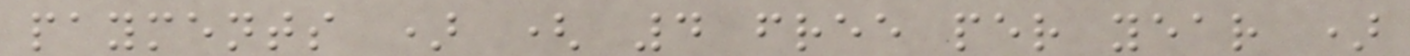payments ) ( 4 free per year )
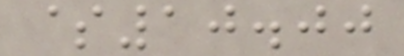$10.00
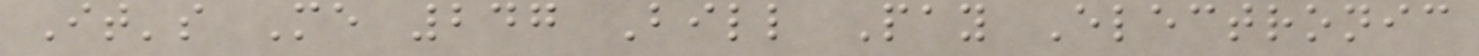It's Me 247 Bill Pay Electronic
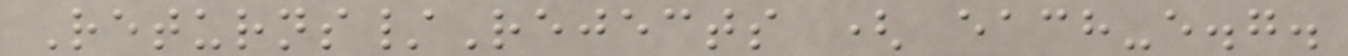Returns/Rejects ( each-e.g.
